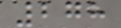278
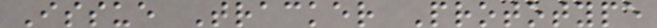Issue Tracker Prototype
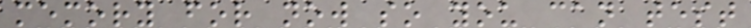memory for now so you can test
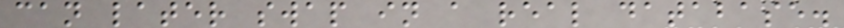can later swap in a real database.
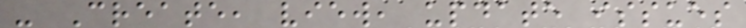- Create, view, update issues
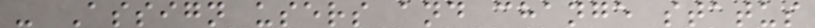- Assign users and change status
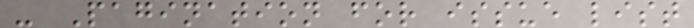- Pagination for issue list
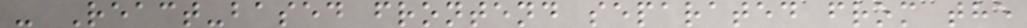- React-based frontend separated from the
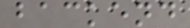backend
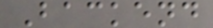Backend
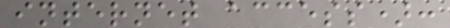internet access):
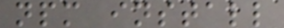npm install
